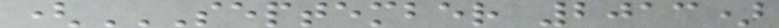(SEPTEMBER 2013)
